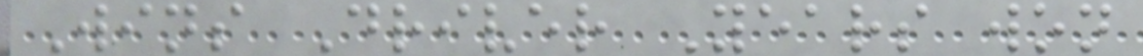Wins Driver Years won
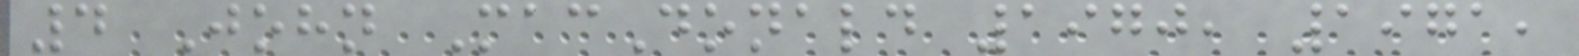4 John MacDonald 1970, 1971,
